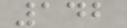142
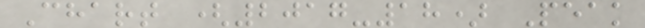Chart (2017-18) Peak
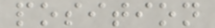position
